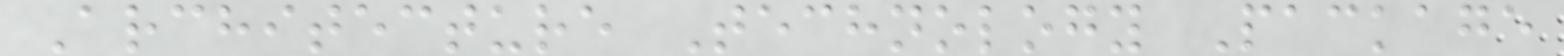Architecture Technology Package
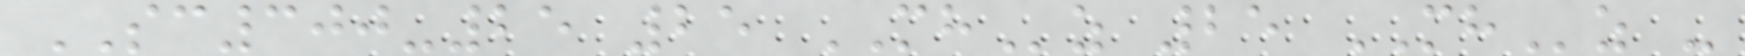SC300-25 25 MHz 25 MHz -
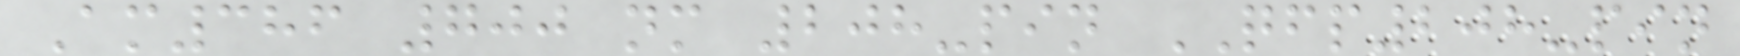Am386 700 nm 208-pin QFP208-pin
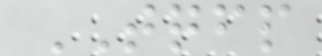TQFP
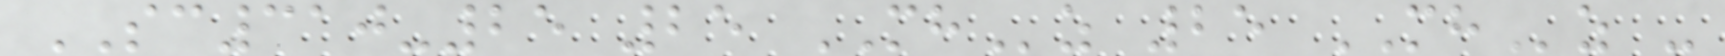SC310-25 25 MHz 25 MHz -
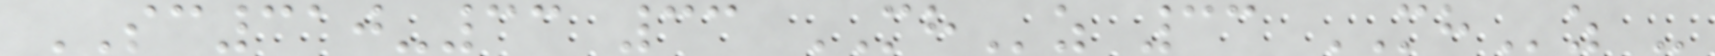SC310-33 33 MHz 33 MHz -
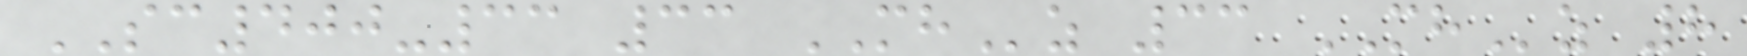SC400-33 33 MHz 33 MHz 8
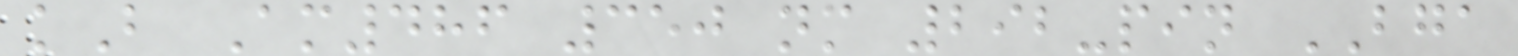kB Am486 350 nm 292-pin BGA
